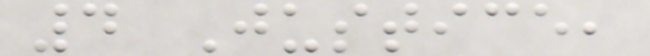4 Justice,
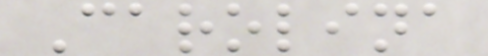Carolina
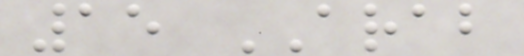15 ARAB
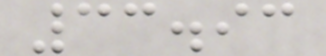33.93
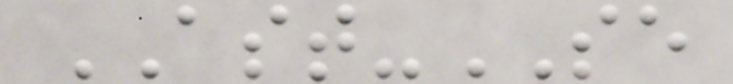AST-SE
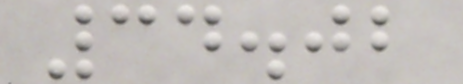34.02
